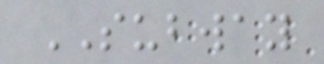SUBWAY
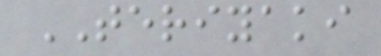TERIYAKI
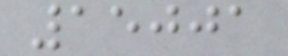15001
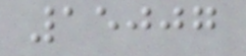15007
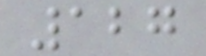127
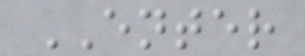ENTER
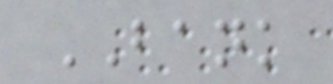BANK
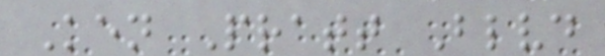Ken Pratt Blvd
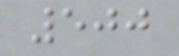500
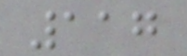117
